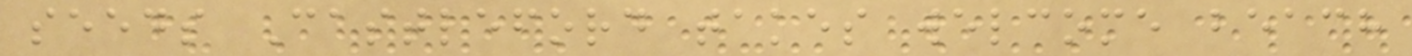seeds Castleford takes welcome beach
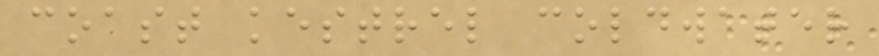coast kestrel coldwater
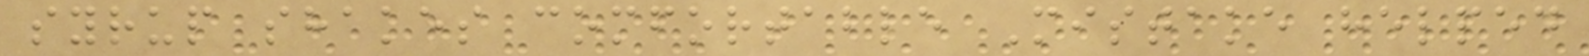syrup shakes comfortable Mistake helped
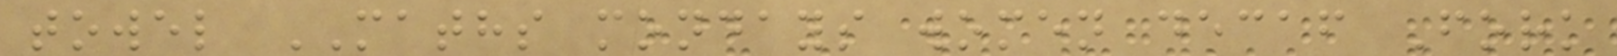towel MATHS mondays women decaf Fork
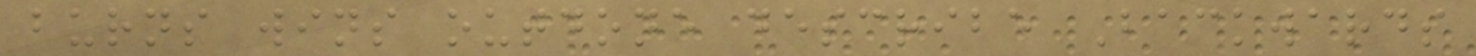burns wins outdone describe Backwards
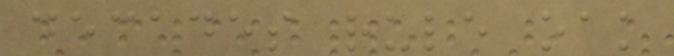decades rule oak
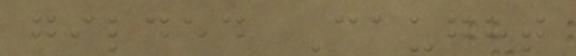gilded Caught
